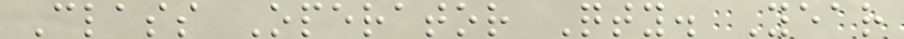Class Operator Qty. Year
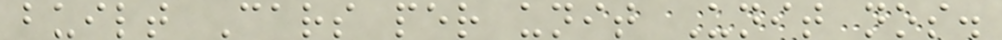built Cars per unit Unit nos.
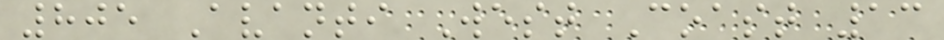805 Avanti West Coast 13
